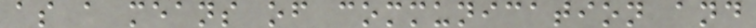as a means of communication and
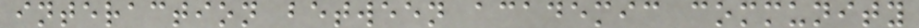interaction between academic community
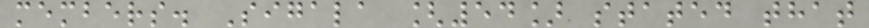members. Sigala [54] stated that
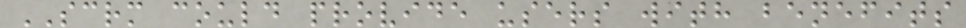SCRM could provide users with benefits
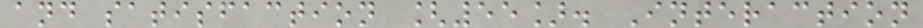and satisfaction [55]. Interaction
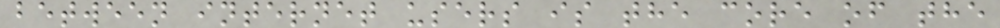between internet users is the core of the
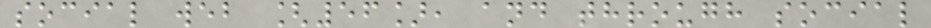social web [56], and through social
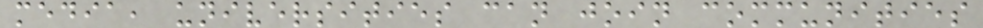media, universities can join communities
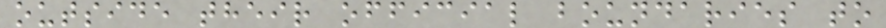outside their official boundaries to
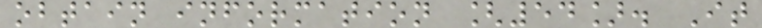obtain information [54]. It
